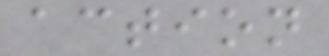action
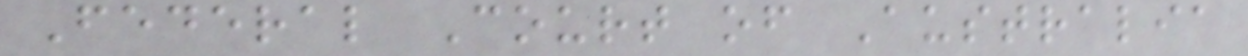Federal Court of Australia
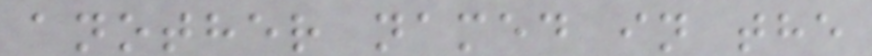another named in the
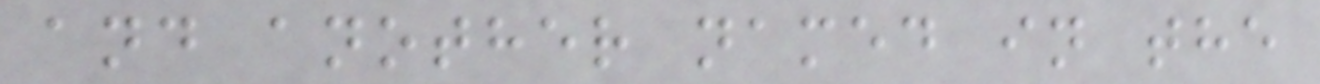and another named in the
